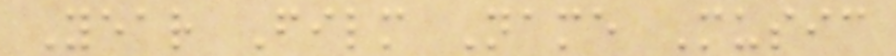Year Film Name Music
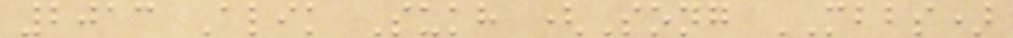2013 Alik Sukh (Song MBBS)
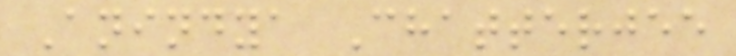Anindya Chatterjee
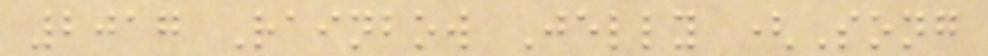2017 Rainbow Jelly (Song
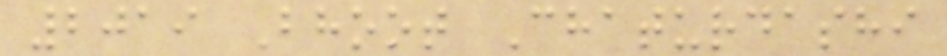2019 Bhoot Chaturdashi
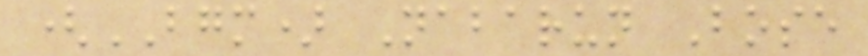(BGM) Nabarun Bose
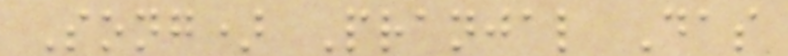Song) Pranjal Das
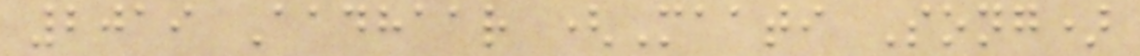2019 Aadhaar (Maati Song)
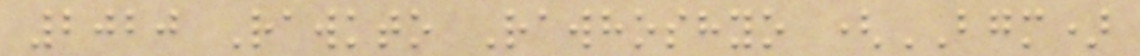2020 Rawkto Rawhoshyo (BGM)
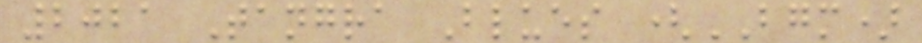2021 Tangra Blues (BGM)
